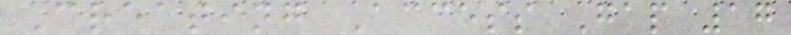Creating Access Gap 17
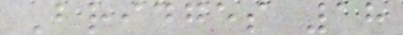Bridges 18
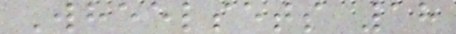Wheelsets 18
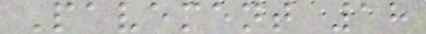Pavement 18
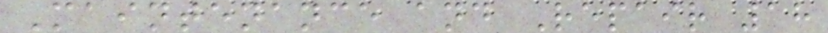Maintenance and Repair 18
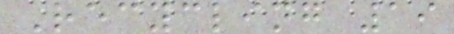Recycling 19
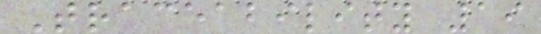Traceability 19
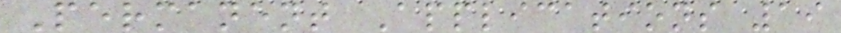Permanent Applications 19
